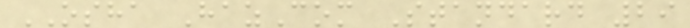OSHA HazCom Standard 29
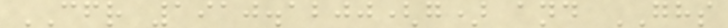CFR 1910.1200(g) and GHS
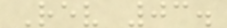Rev 03.
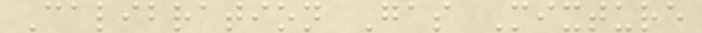Calibration Gas Mixture
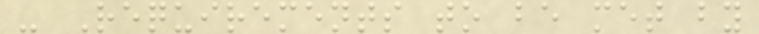- Requirements to be met by
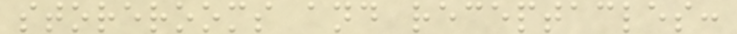storerooms and receptacles:
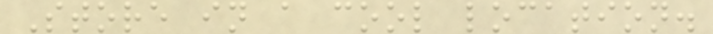Store in a cool location.
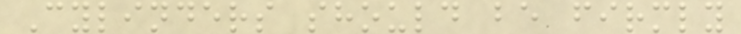Cylinders should be firmly
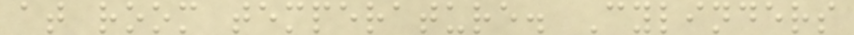at room temperature. Cylinders
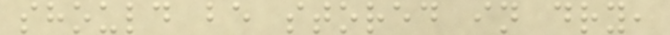should be stored in dry,
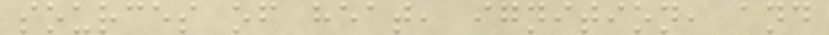sources of heat, ignition, and
